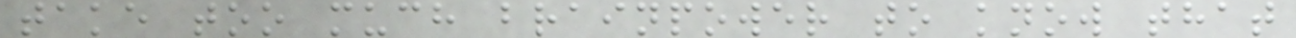take too much brainpower to know that
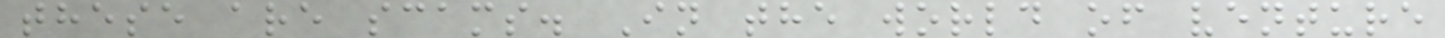these are scams. In the world of venture
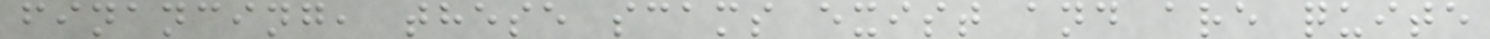financing, these scams exist and are quite
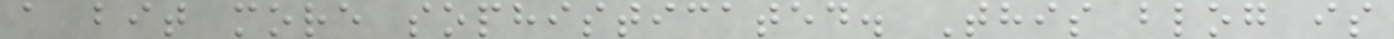a bit more sophisticated. This blog is
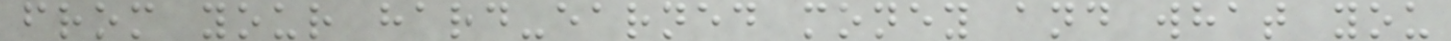from your hard-earned money and what you
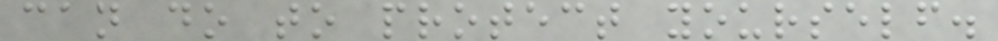can do to protect yourself.
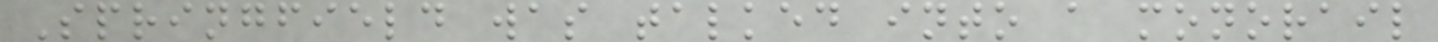Springfield was talked into a monorail
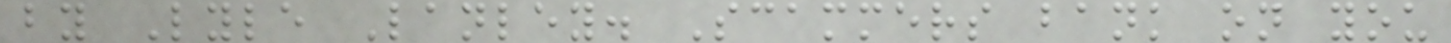by Lyle Lanley. Scammers bank on you
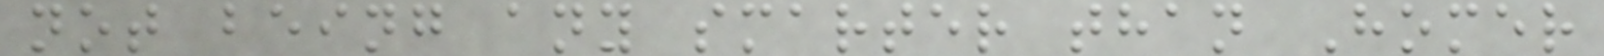not being any smarter than Homer
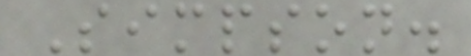Simpson.
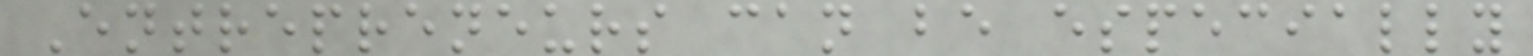Entrepreneurs can be especially
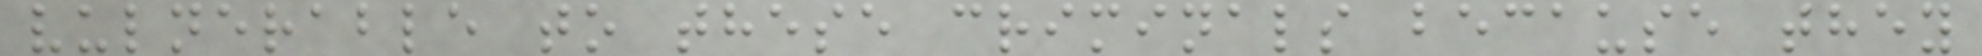vulnerable to these criminals because they
